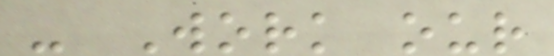- Work our
